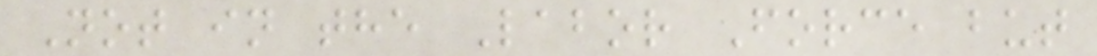Not in the Labor Force but
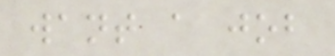want a job
